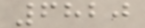6820
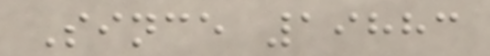Since 19883
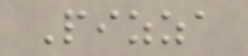Pizza
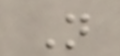N
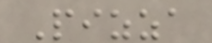Pizza
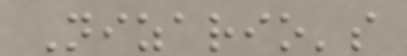Nizario's
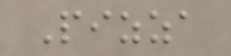Pizza
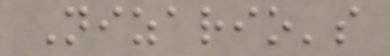Nizario's
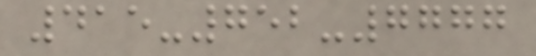415-752-7777
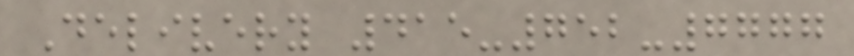Delivery 415-752-7777
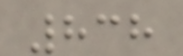838
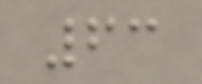63
